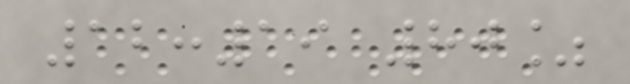12:19 80%
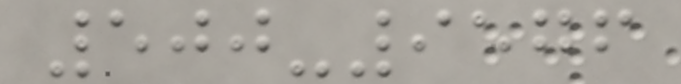500-9576
